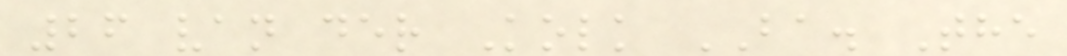26 van der Kolk BA. The
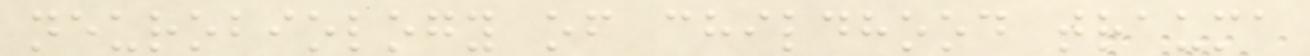neurobiology of childhood trauma
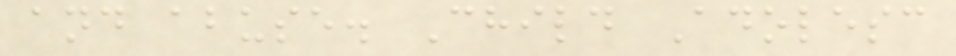and abuse. Child Adolesc
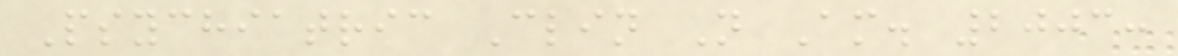Psychiatric Clin N Am. 2003:
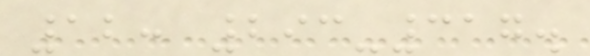12: 293-317.
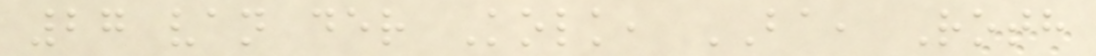27 van der Kolk, BA, Roth
